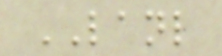LANL
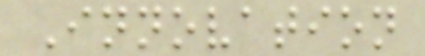Innovation
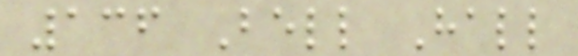136 Bell Hall
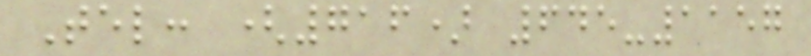Tel: (716) 645-1157
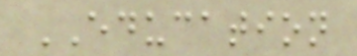EDUCATION
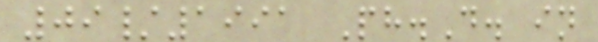09/1991 Ph.D. in
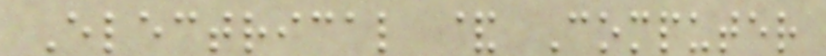Electrical & Computer
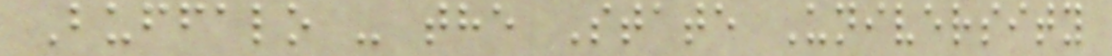Buffalo - the State University
